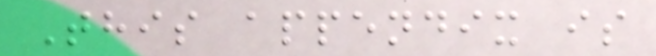This appendix is
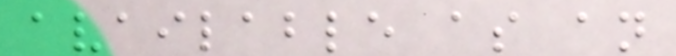available as an
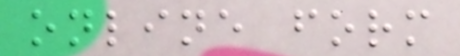online form
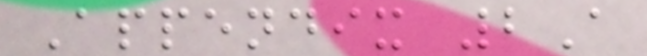Appendix 2A
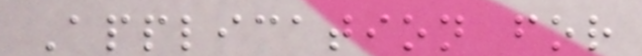Application for
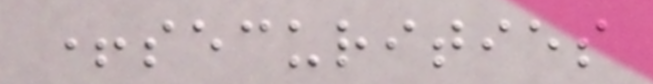+securities
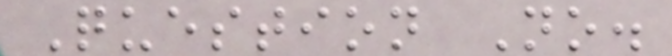Question No.
